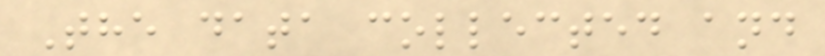The data collected and
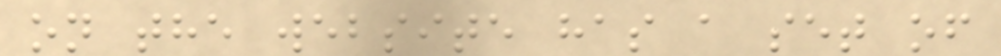on the website has a set of
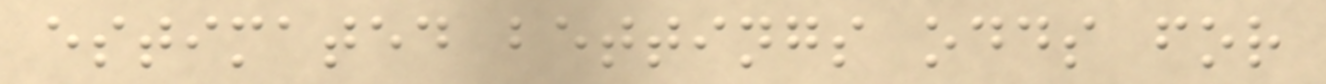estimated bettings odds for
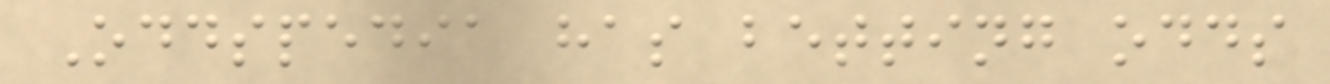Oddspedia has betting odds
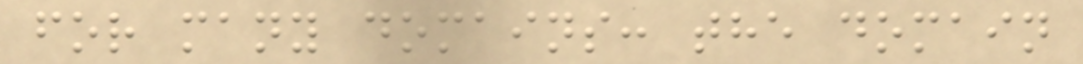for many domains: the domain
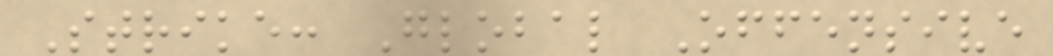Strike: Global Offensive
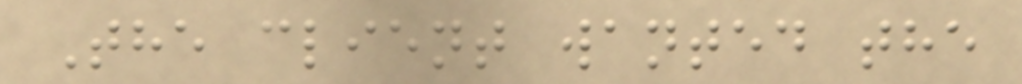The client wanted the
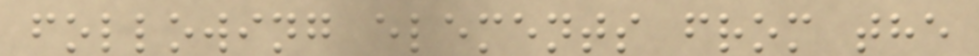following elements from the
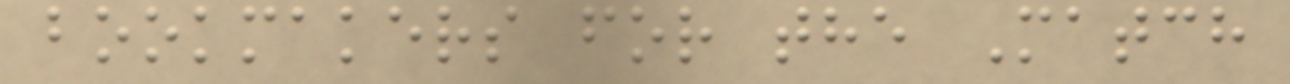bookmakers for the Match
